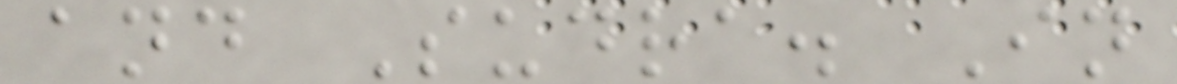and Sudra. In
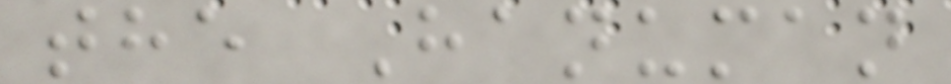the Hanuman
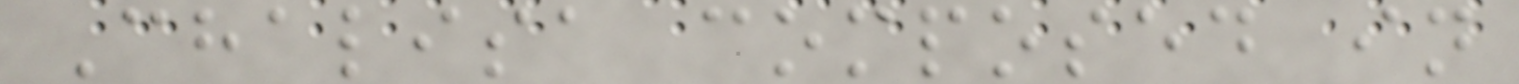Chalisa composed in
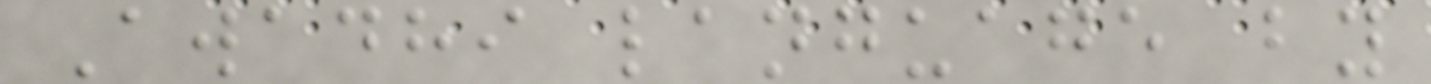Awadhi language by
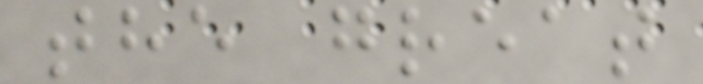the great
